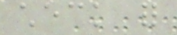check for
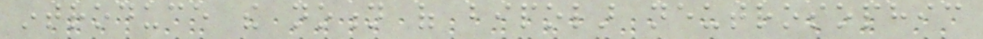introduce the notion of bipolar neutrosophic
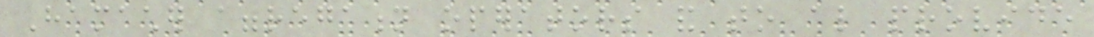Hamacher aggregation operators and to also provide
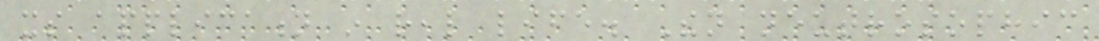its application in real life. Then neutrosophic
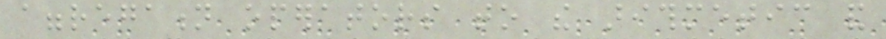aggregation operators to the arithmetic and
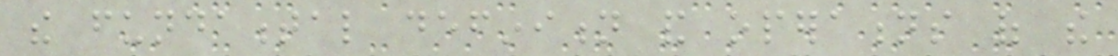the fundamental definition and operations of the
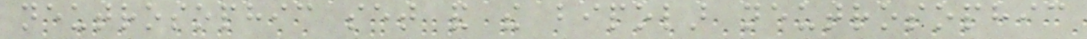neutrosophic set and the bipolar neutrosophic
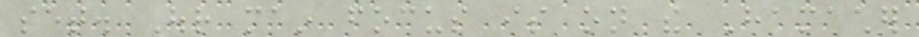set. Our main focus is on the Hamacher
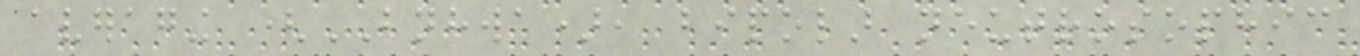averaging (BNHWA), bipolar neutrosophic
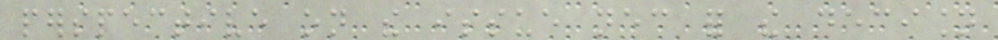perspective on the issue necessary for the decision
